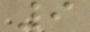9
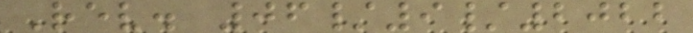Rev. 06/9/2022
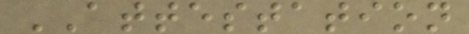ATTESTATION
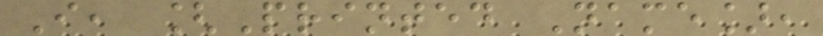I, [Printed Name],
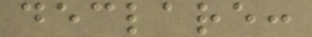declare:
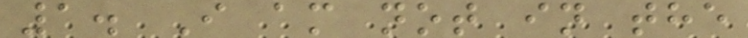1. I am not in the
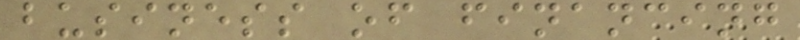business of financing
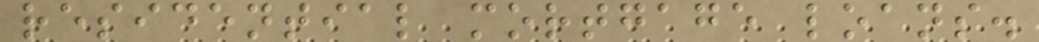residential mortgage loans.
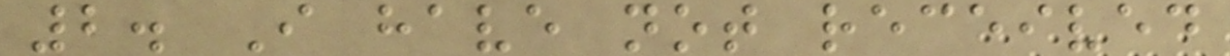2. I have not received
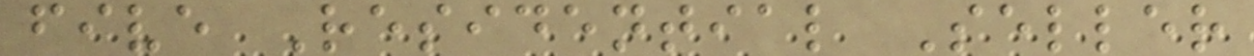five Residential Seller
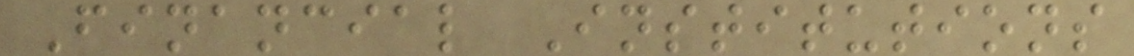Financial Institutions
